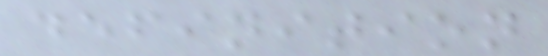definition
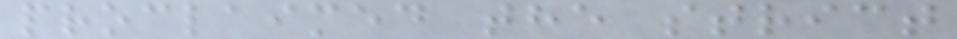proclaimed the strict
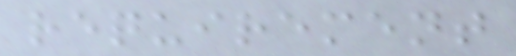requirement
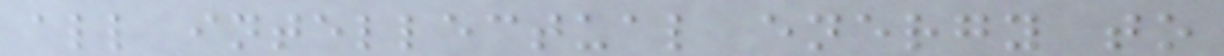all intellectual energy to
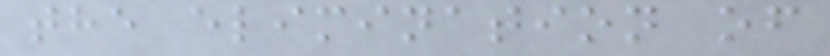the elimination of
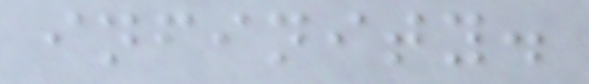infinity.
